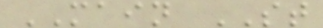MAIN ST
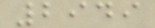2949
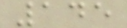145
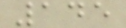145
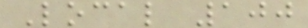Local 100
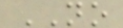NO
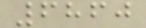6860
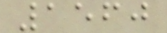1560
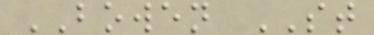BOWEN ST
